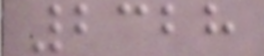2328
